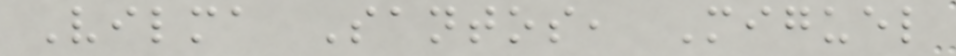Vilma Santos, Miguel
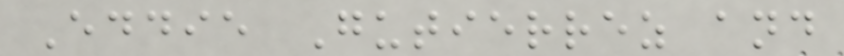Eddie Gutierrez and
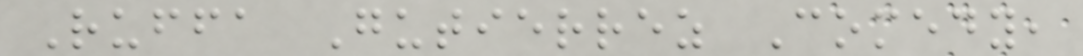Ruffa Gutierrez Comedy,
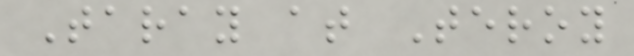Taray at Teroy
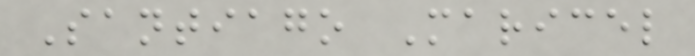Santiago Maricel
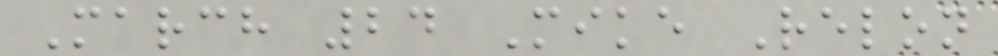March 24 Mike Relon
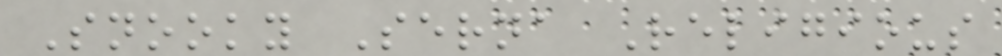Snooky Serna Religious
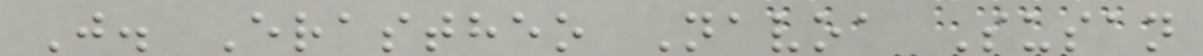J. Erastheo Navoa Susan
